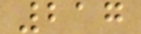217
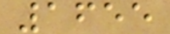1655
